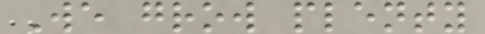We grow plenty
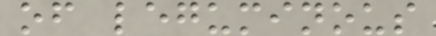of leguminous
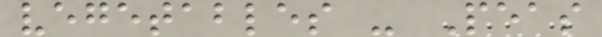vegetables - Peas
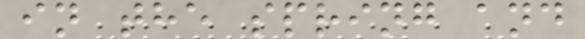in the spring and
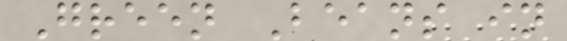Green Beans in
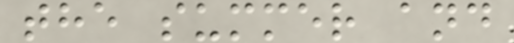the summer and
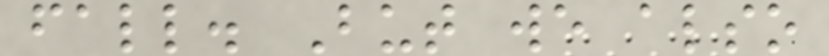fall. But we also
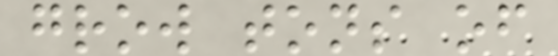grow tons of
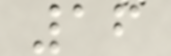16
